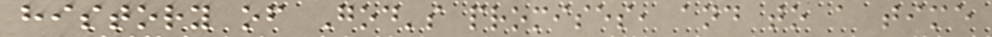history of God's promises, and to a time
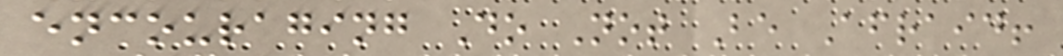encouraging Do Not Be Afraid!
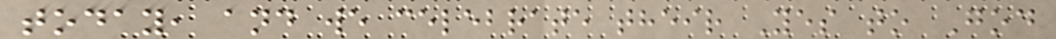today, and we celebrate their Yes to God
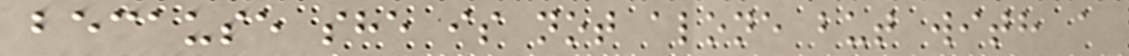because she is not alone but with a
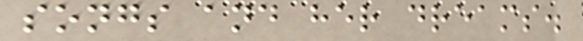songs and her dreams.
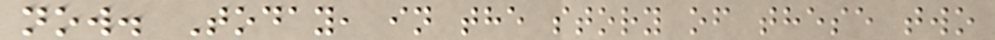now. Today, in the story of these two
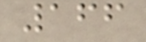166
